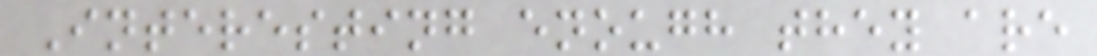Interesting enough they are
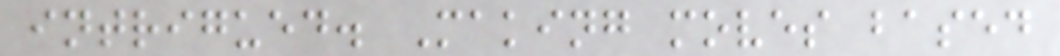intrigued. Making moves based
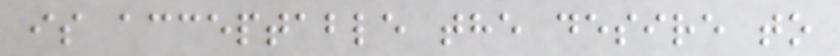is acceptable the desire to
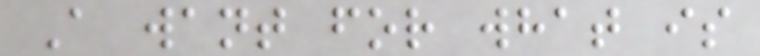A want for what is
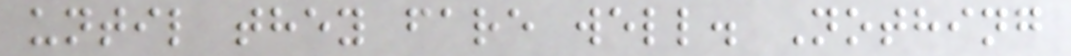until they fare well. Nothing
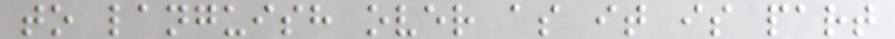to languish over as it is part
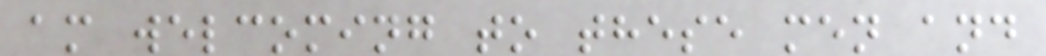am welcoming to these men and
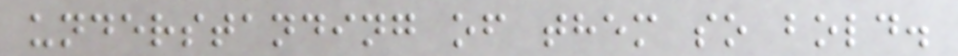understanding of them so bold.
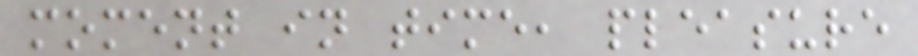moment in time, pleasure
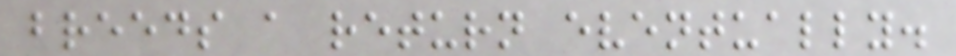breeds a return eventually.
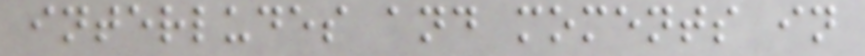interludes and moments in
